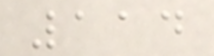114
